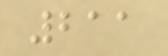211
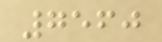7560
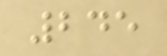245
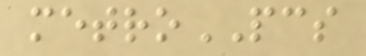metroPCS
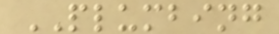PLUMBING
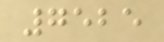7525
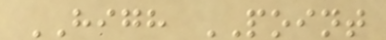HIGH POINT
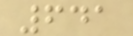641
